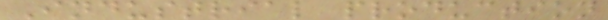Industrial production
